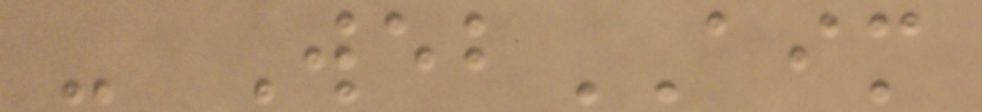- WebAIM
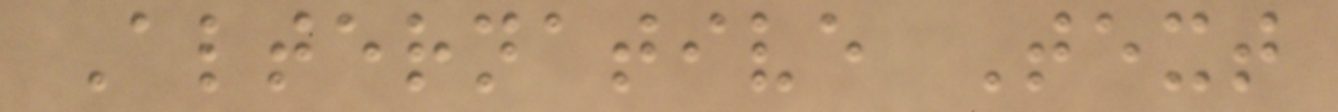Alternative Text
